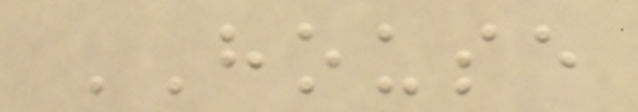HOUSE
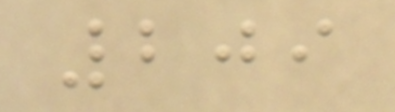209
